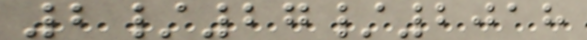2/27/2018
